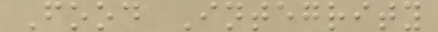Food Integrity
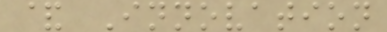& Innovation
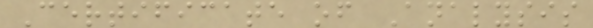Certificate of Analysis
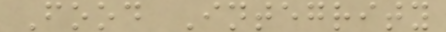Food Integrity
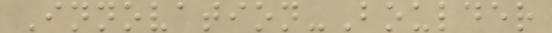Innovation-Boulder
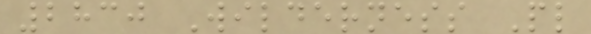2830 Wilderness Pl
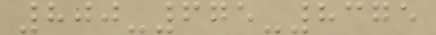800-675-8375
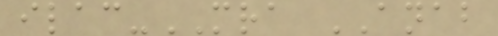ilac-MRA ANAB
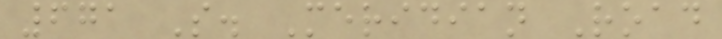671 S. Meridian Road
